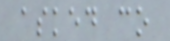asked co
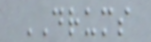DRUMS
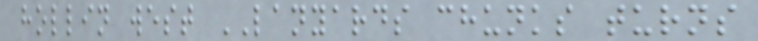hollin west LANYARDS chunks turns
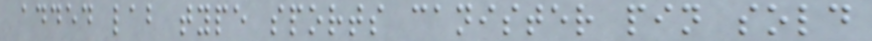added lab type sports canister pin sold
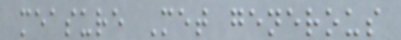measure Met generous
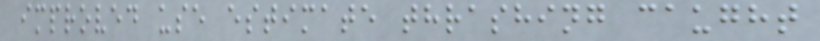improved use estimate thrashing caught
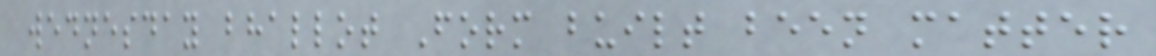wednesday bhallot Form built been matter
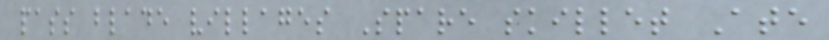pass blade villages Spare skillet Ate
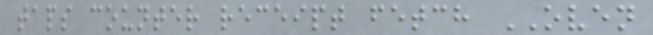taps counter receipt fetch OVEN
